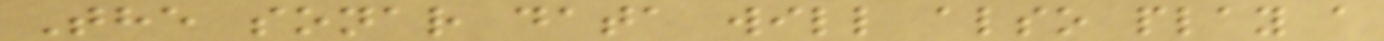The sonar data will also play a
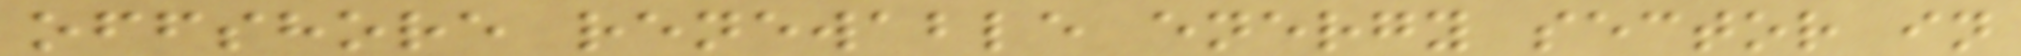offshore renewable energy sector in
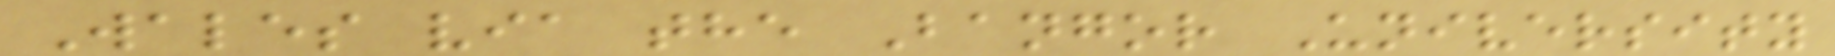Wales via the Bangor University
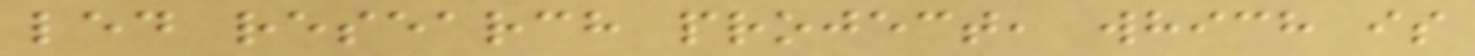led research project, which is
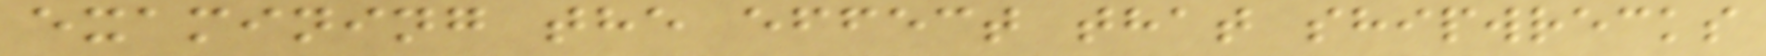examining the effect that shipwrecks
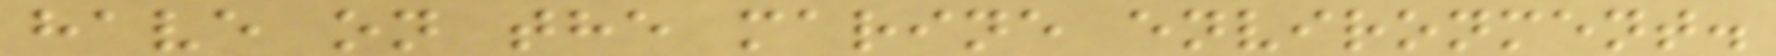have on the marine environment.
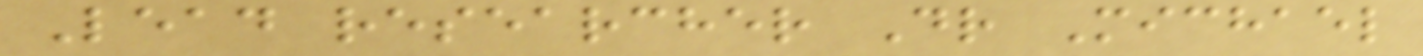Lead researcher Dr Michael
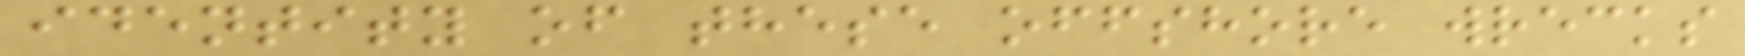identity of these offshore wrecks
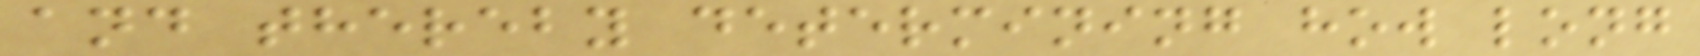and thereby determining how long
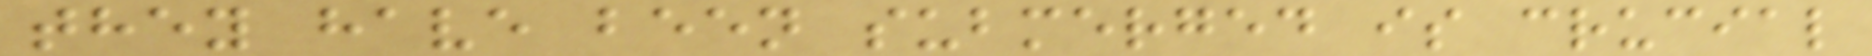they have been submerged is crucial
